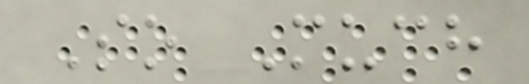So Much
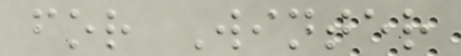for Winter
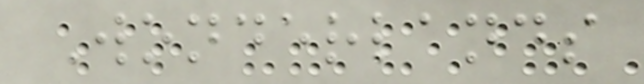Wonderlands
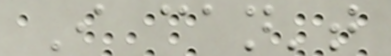I can't
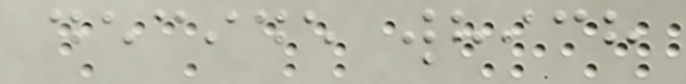decide which
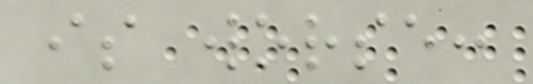is worse:
